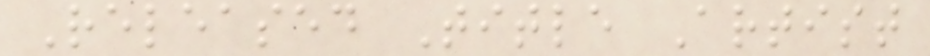Released Title Artist
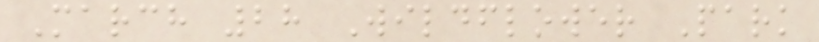March 28 Wildflower Park
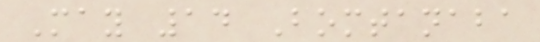May 14 Bomtanaba
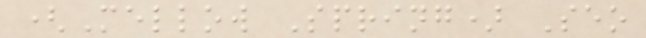(Mellow Spring) Seo
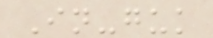In-guk
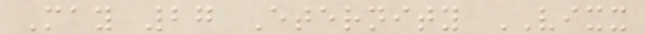May 27 Eternity VIXX
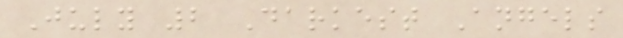July 2 Darkest Angels
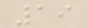19
